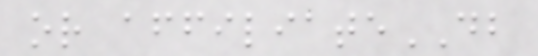or affiliateDB
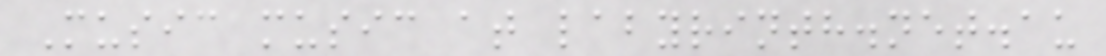Music music at labyrinth.net.au
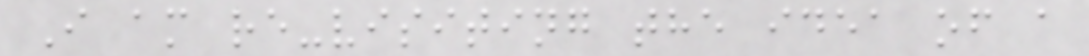I am re-visiting the idea of a
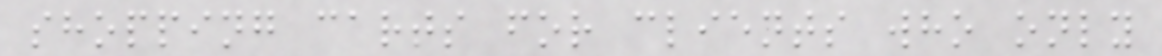shopping carts for clients who only
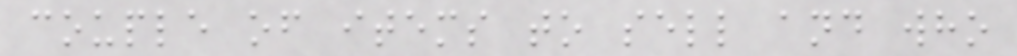couple of items to sell and who
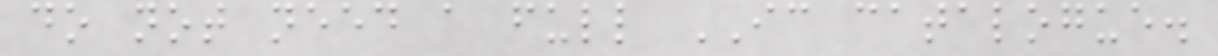do not need a full IC catalogue.
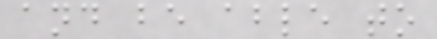and be able to
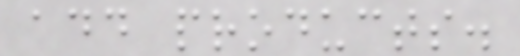add products.
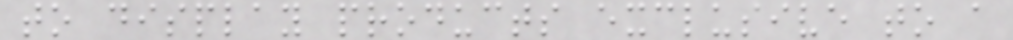to display products exclusive to a
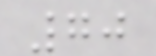70
